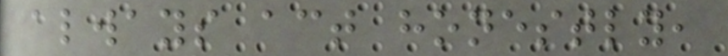always act honestly,
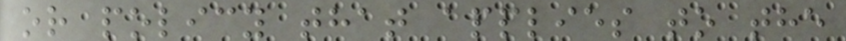or policy that applies to the
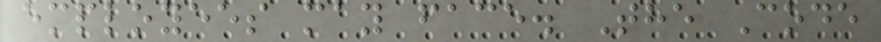employees may face. The Code
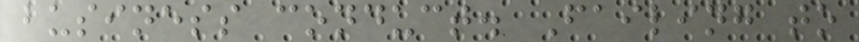business conduct. Failing to
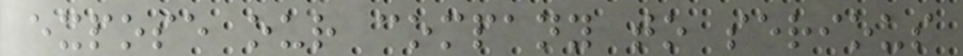expose our company to serious
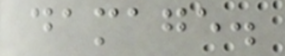damage.
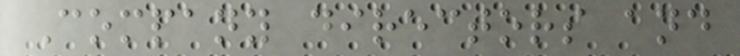Company directors and
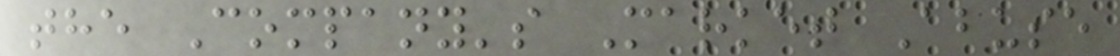the Company's Market Abuse
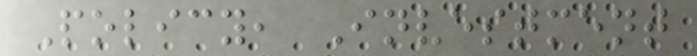Policy, Investment
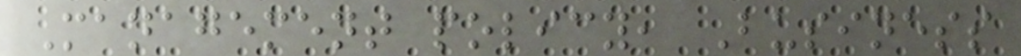Management policy, Business
